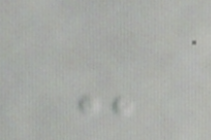-
